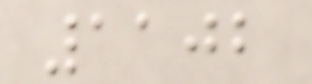1102
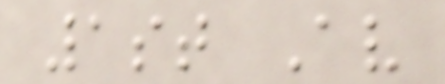1st Av
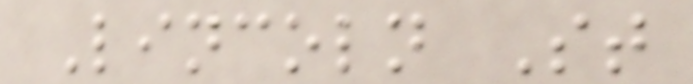Lincoln St
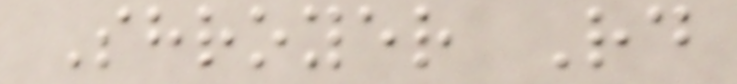Shroyer Rd
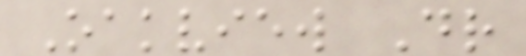Oakview Dr
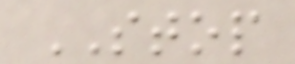STOP
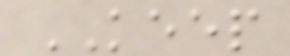KEEP
